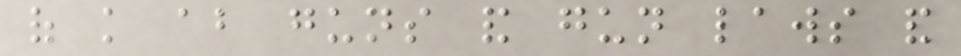of knowledge about guns and gun laws and
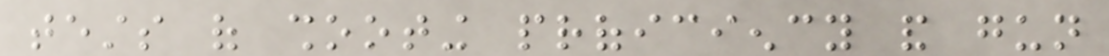tests of shooting proficiency and gun
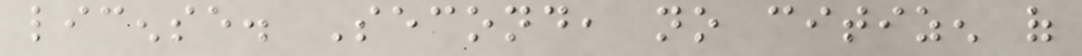license. Second, no citizen of
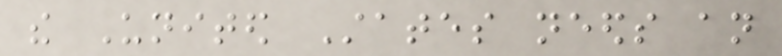the United States needs an
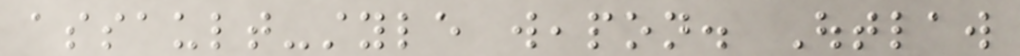assault-style weapon. Outlaw
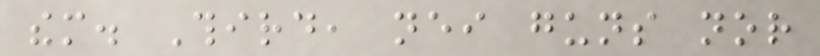them. Third, neither guns nor
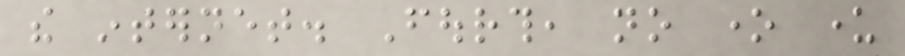the internet. Fourth, no one under
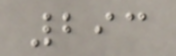293
